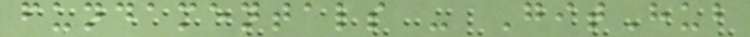fundamentals - GitHub
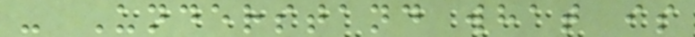- Understand what is
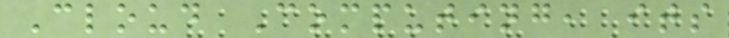Cloud Computing, its
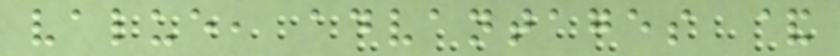value, advantages &
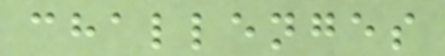challenges
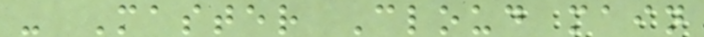- Master Cloud main
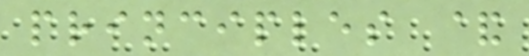principles &
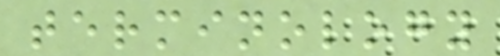terminology
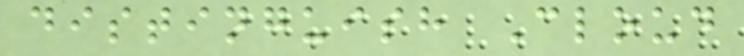distinguish Cloud
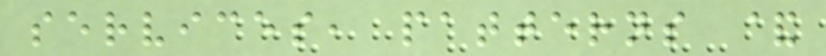services, patterns &
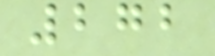272
